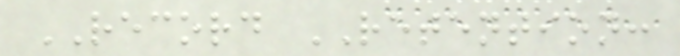RECORD RETENTION:
